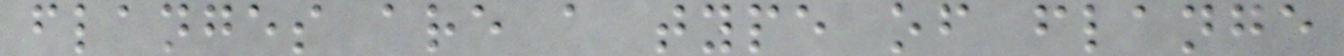flanges are a type of flange
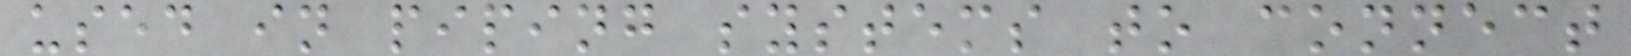used in piping systems to connect
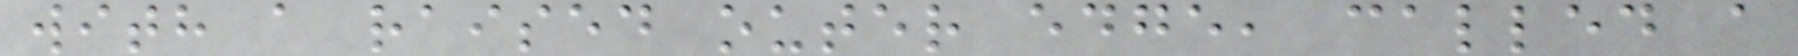with a raised outer edge, called a
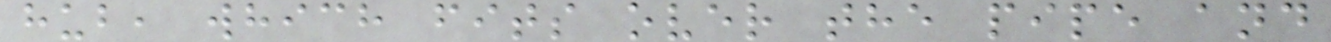hub, which fits over the pipe and
